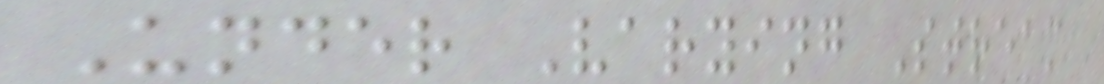Under Varying Stream
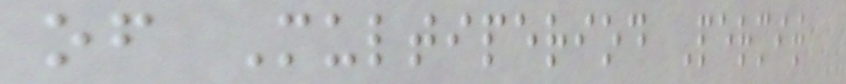of Multiperiod Permit
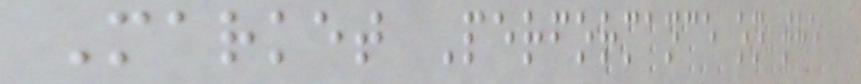Market Performance on the
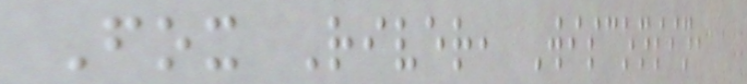Fox River, Wisconsin,
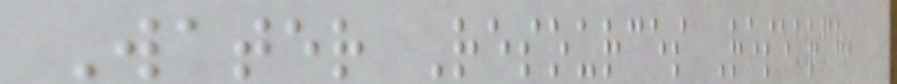Water Resources Research,
